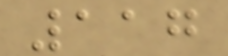117
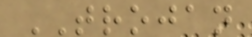TROJAN
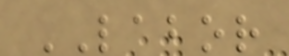LABOR
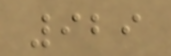929
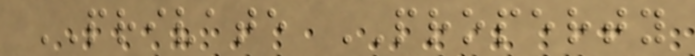PRIVATE PROPERTY
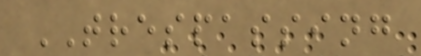TRESPASSING
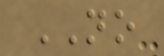NO
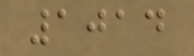1014
